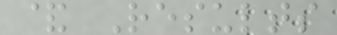& Results
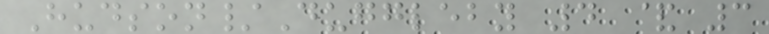Hudson/Duggleby 4 & 3
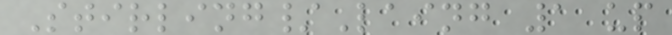Stirling/Laing 1 up
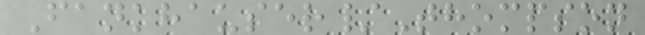Fankhauser/Thompson
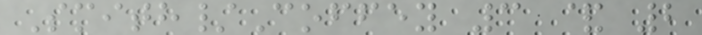Smith/Coffey 3 & 2
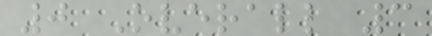0 Overall 3
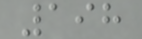198
